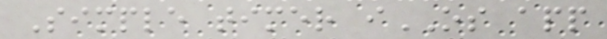Simple timer iOS app
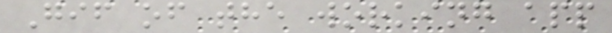Gif of the working app
